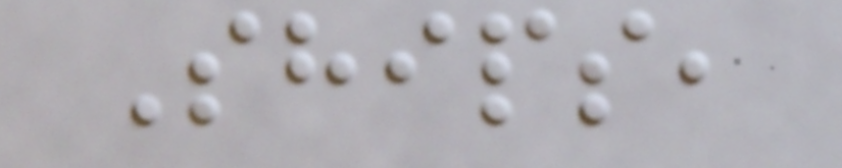Ships,
